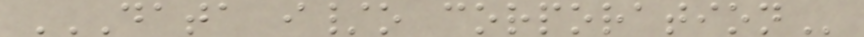DATA I/O CORPORATION
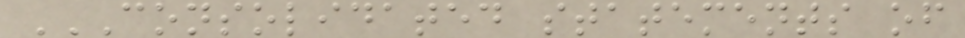CONSOLIDATED STATEMENTS OF
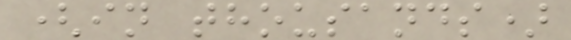(in thousands)
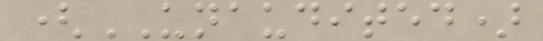(UNAUDITED)
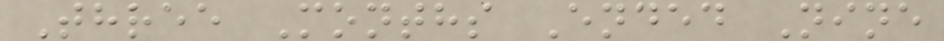Three Months Ended Nine
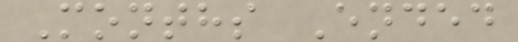Months Ended
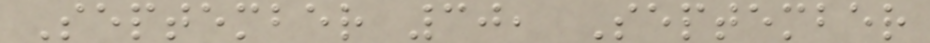September 30, September
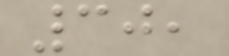30,
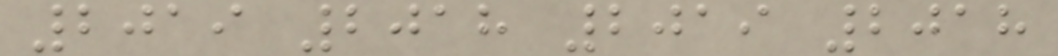2019 2018 2019 2018
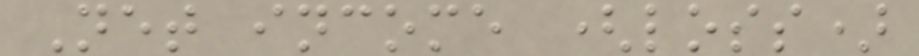Net income (loss)
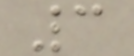3
